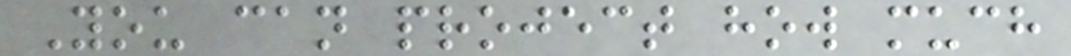You can project how much
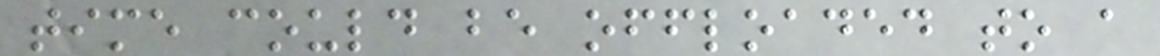time could be offloaded to a
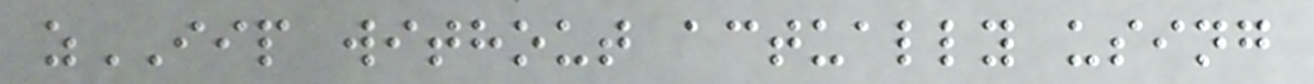zIIP without actually using
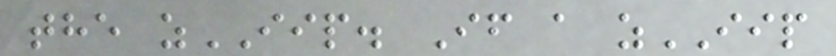the zIIP. If a zIIP
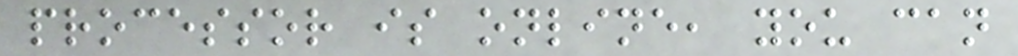processor is online, you can
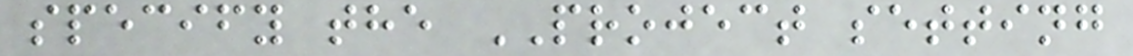specify the PROJECT setting
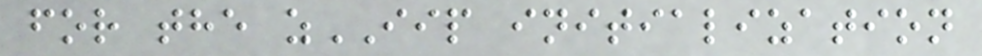for the zIIP initialization
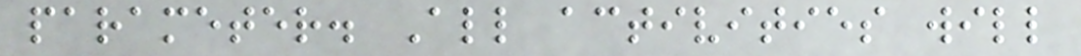parameter. All activities will
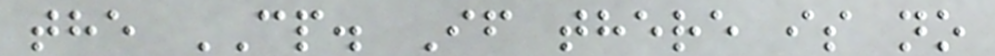the CP. If there is no
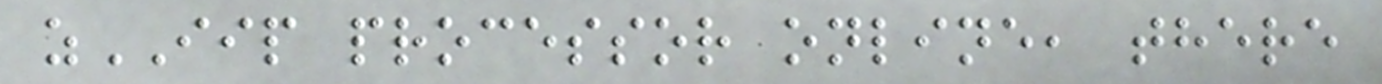zIIP processor online, there
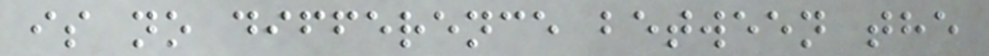is no difference between the
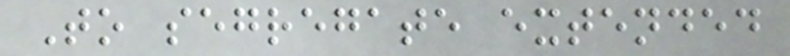To segregate extended
